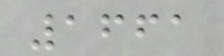1661
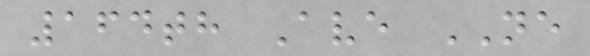164th Ave NE
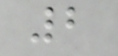2
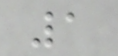1
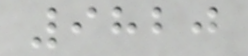9820
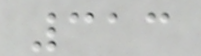313
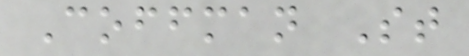Coffman St
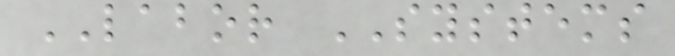LABOR SYSTEMS
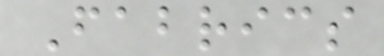Fabrics
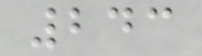243
